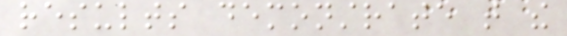results demonstrate that the
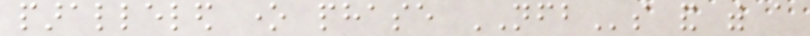paralleled one phase NFBs and with a
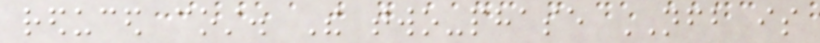reduced cost. The two-phase NFB is
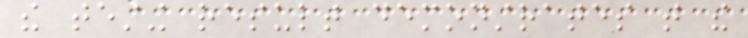the testing result demonstrates that the
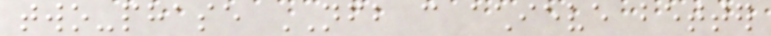two-phase NFB can achieve better
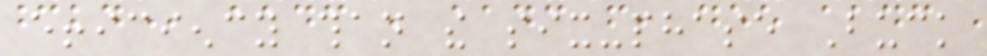efficiency than the six-phase Buck
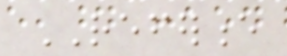REFERENCE
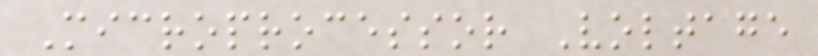Microprocessor Voltage
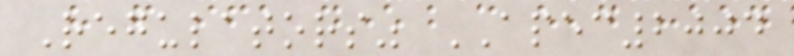Regulators" APEC2004
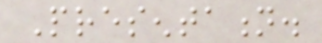Presentation.
